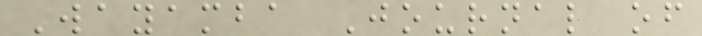Wayamba Journal of
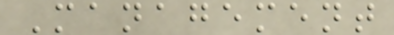Management
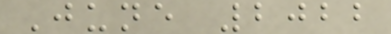June 2022
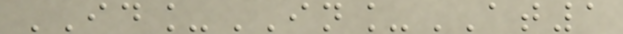ID_IN_AT1
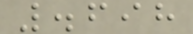.698
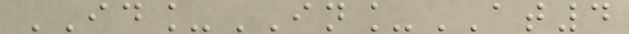ID_IN_AT4
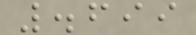.699
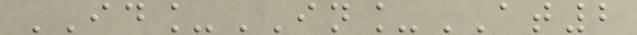ID_IN_AT2
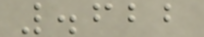.622
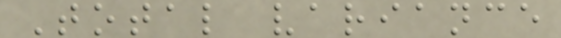Total variance
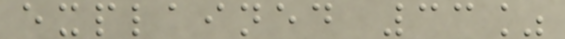explained 33%
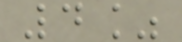4%
